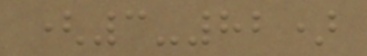(3-82)
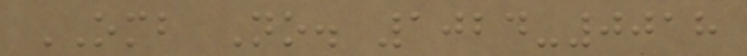OMB No. 1024-0018
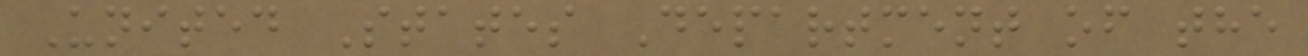United States Department of the
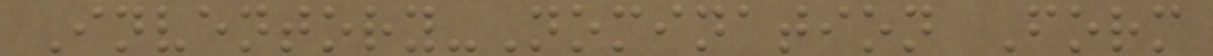Inventory-Nomination Form
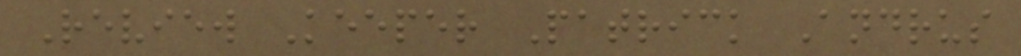Review Keeper Patrick Andrus
